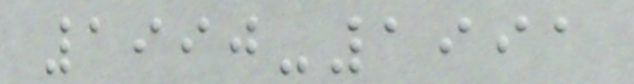1990-1991
